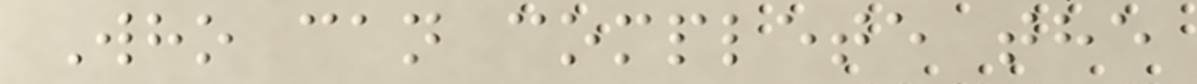Who can complete the
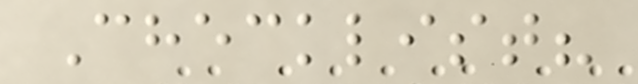Checklist?
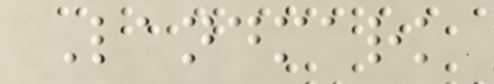Landmark
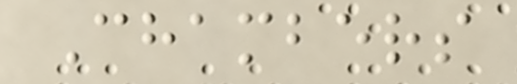Chambers
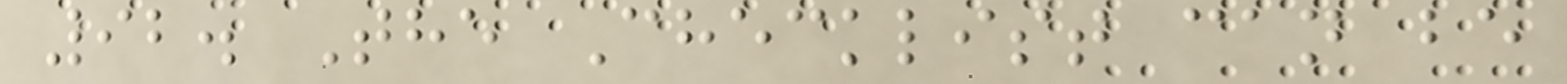92. The Checklist can be
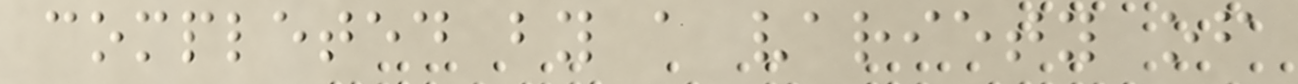completed by a variety of
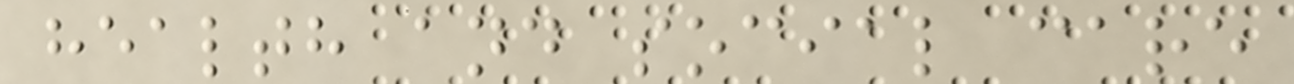health and social care
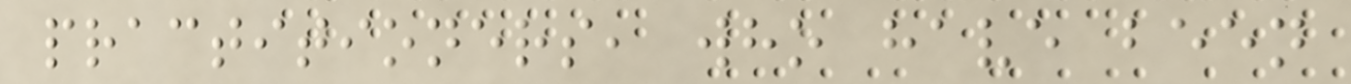practitioners, who have been
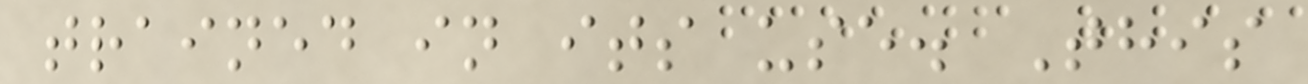trained in its use. This
